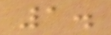1.
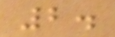2.
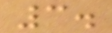3.
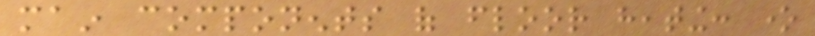main components of floor heating: one
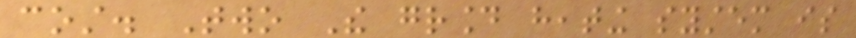cost. Two The ground heating system is
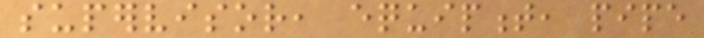supervisor, equipment, pipe
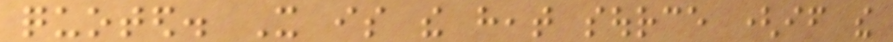quoted. It is the heat source (if the
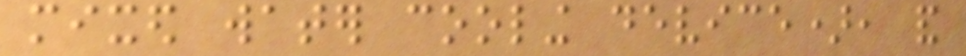mixed water cooling device), and
